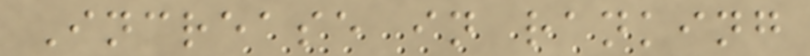Increase in ranking
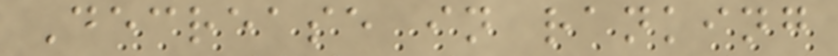Decrease in ranking
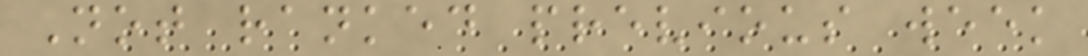Not ranked previous week
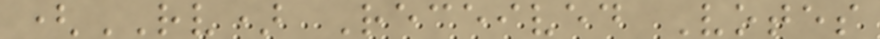(RV) Received Votes
